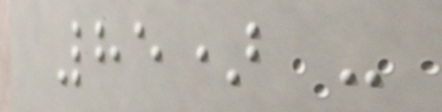85) -
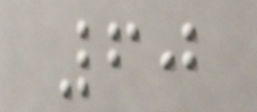60
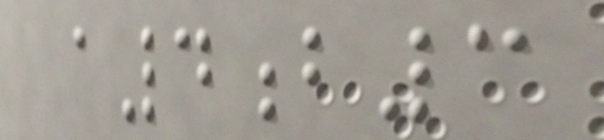a4b3
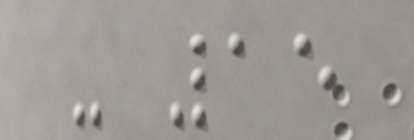- 15
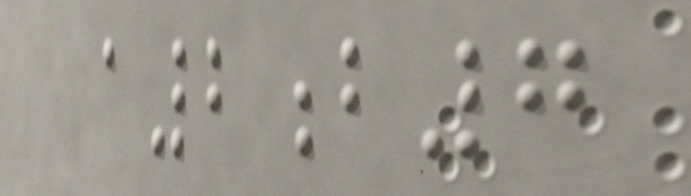a2b7
